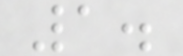1.
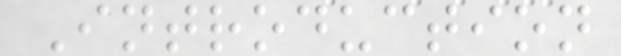Introduction
